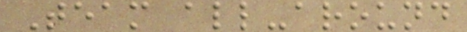Team all-around
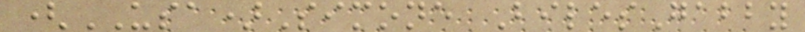(USA)Simone BilesGabby
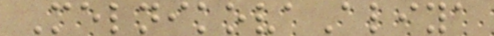MelnikovaAliya
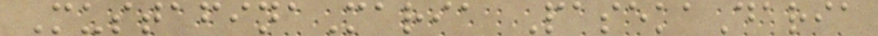MustafinaMaria PasekaDaria
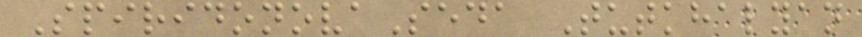SpiridonovaSeda Tutkhalyan
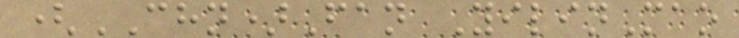(CHN)Fan YilinMao
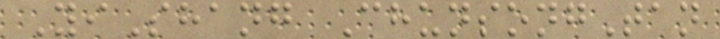YiShang ChunsongTan
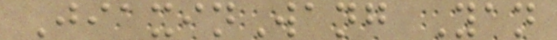JiaxinWang Yan
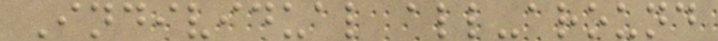Individual all-around
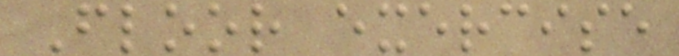Floor exercise
